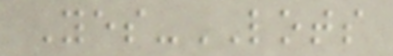Yes-LOTS
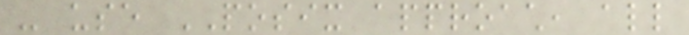- use POSIX approach, all
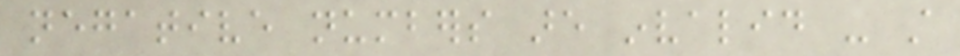negative numbers are invalid - still
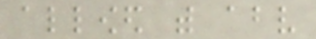allowed with above
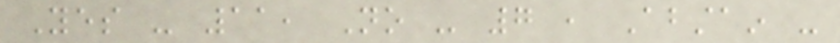Yes - 11, No - 7 , Abstain -
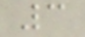3
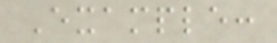Example:
